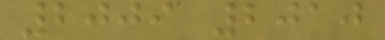2009 2010
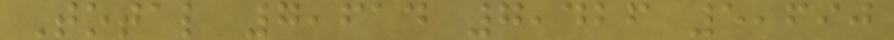Total 7,614 7,426 5,690
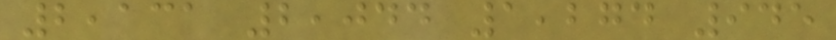2,131 2,044 1,274 945
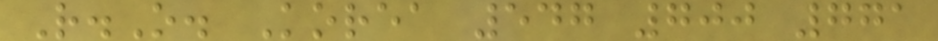R.O. Korea 547 700 771
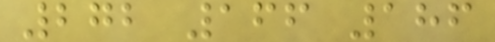272 166 186
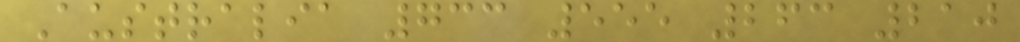Australia 733 555 263 210
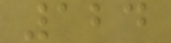124
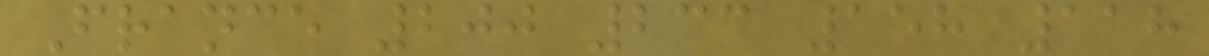France 200 233 158 118
